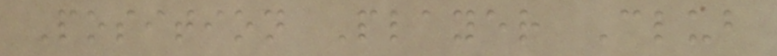Position Player Club
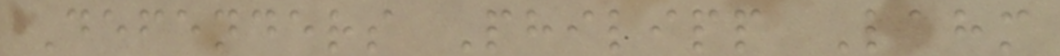Defenders Philipp Lahm
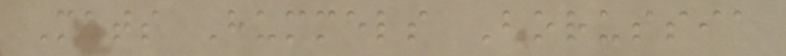Mats Hummels Borussia
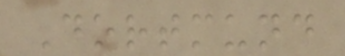Dortmund
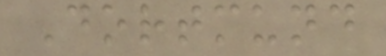Dortmund
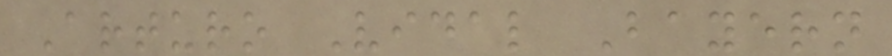Arturo Vidal Bayern
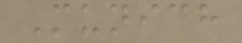Munich
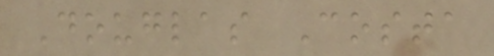Douglas Costa
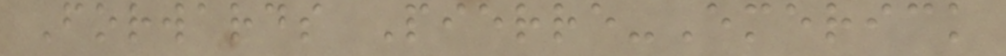Forwards Pierre-Emerick
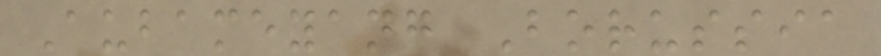Aubameyang Borussia
